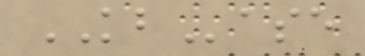KBase
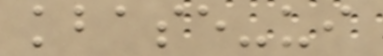kbase-ui
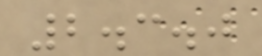2.3.0
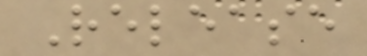Release
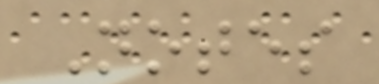Notes
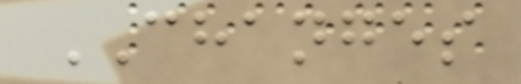CHANGES
